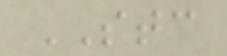STC
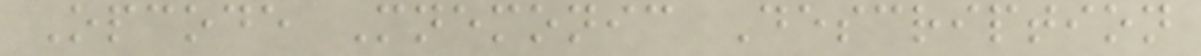Opcode Mnemonic Description
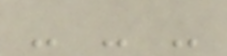- - -
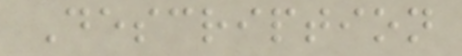Description
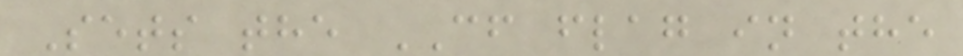Sets the CF flag in the
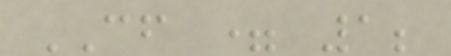CF = 1;
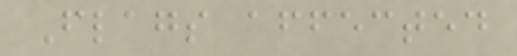Flags affected
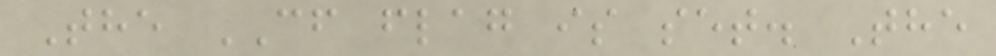The CF flag is set. The
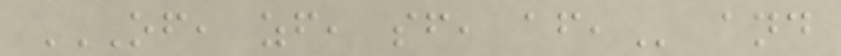OF, ZF, SF, AF, and
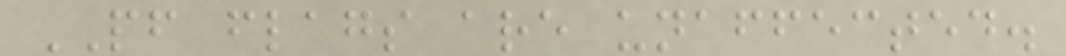PF flags are unaffected.
